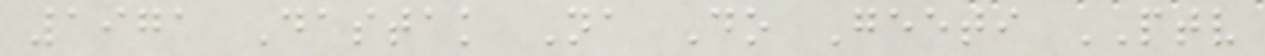1971 Dastak Na Do Geeti PTV
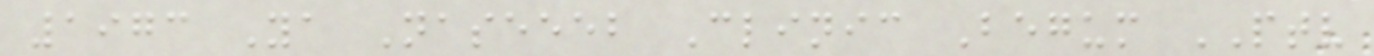1973 Ya Naseeeb Clinic Begum PTV
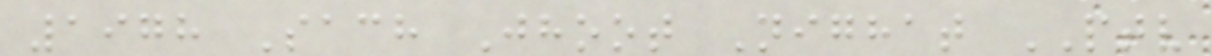1978 Sach Jhoot Nighat PTV
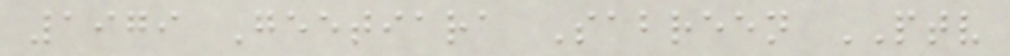1979 Geetiara Sabreen PTV
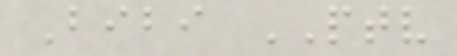Bibi PTV
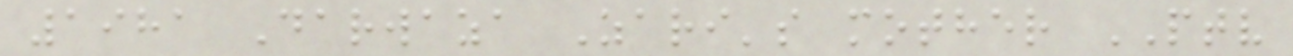1981 Darwaza Zari's mother PTV
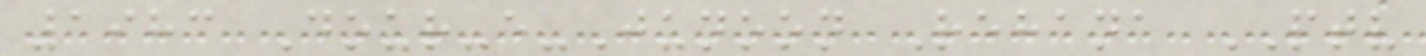1983 Dour-e-Junoon Rehana PTV
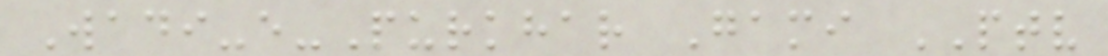Wadi-e-Purkhar Gami PTV
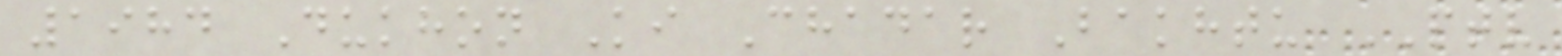1984 Dukhon Ki Chadar Bakhtu PTV
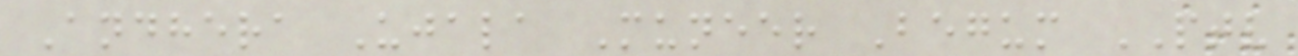Andhera Ujala Muneer Begum PTV
